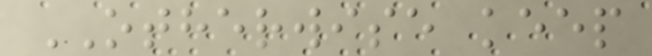OTHERWISE keep
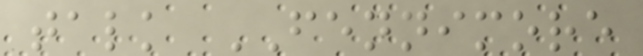talk FENNIMORE
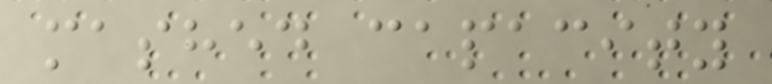mashed capacity
